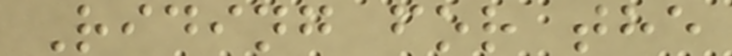Riding for the
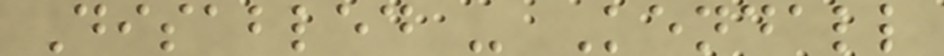Disabled - Kendall
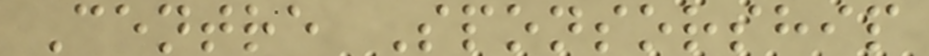Centre Sponsorship
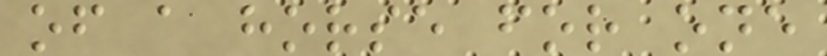of a horse for one
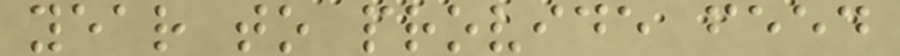year to provide feed
